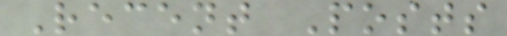Recent Posts
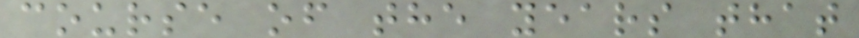course of the years that
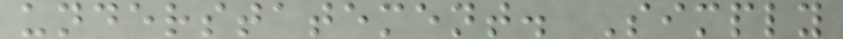understatement. Simply
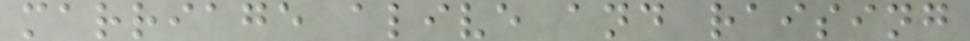marriage alive and raising
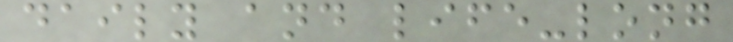daily and life-long
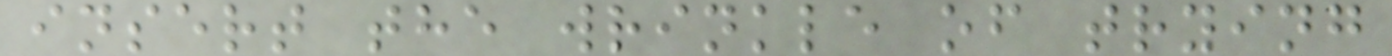insert the wrinkle of trying
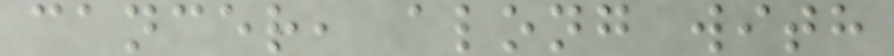cancer, along with
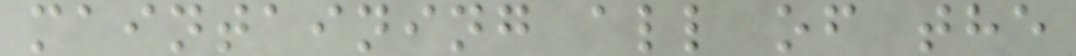maintaining all of the
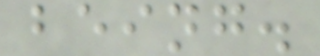being.
